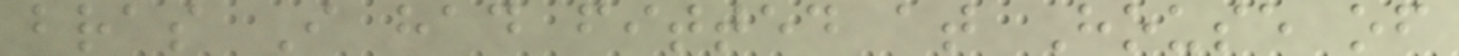bras I had fitted at House of
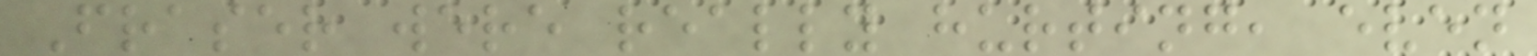Fraser were really hurting, even
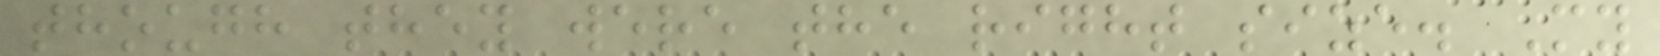though they were the right size. My
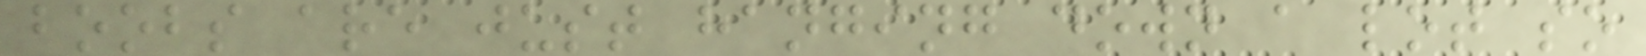boobs are just hanging down a lot so
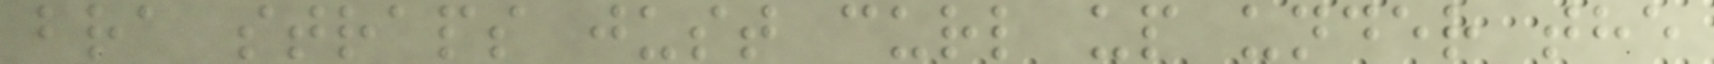bra straps just curl up under the
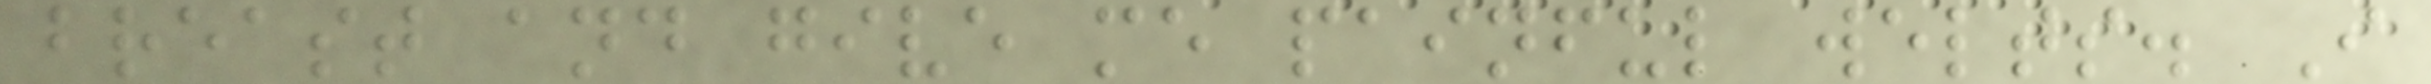breast and give me painful welts. I
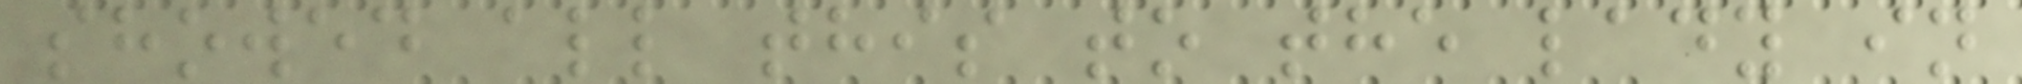showed all this to the lady in
